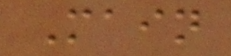Main
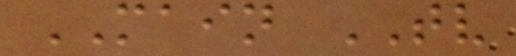MAIN TV
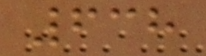638
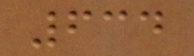634
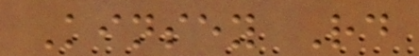Kinsey Rd
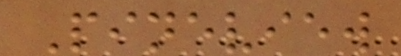Pineview
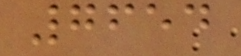7654
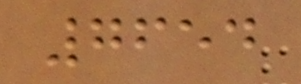7654
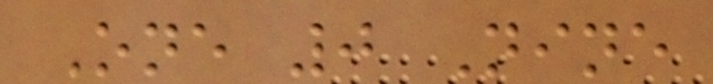One 0 Nine
